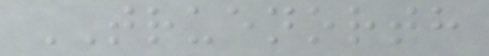TRUENORTH
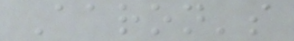Aaron's
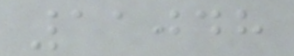11048
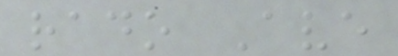rado Ave
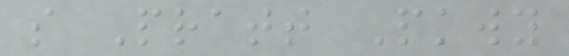s Pratt Pkwy
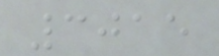3015
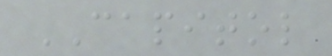CAPITOL
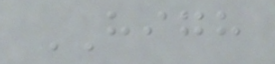HIGH
